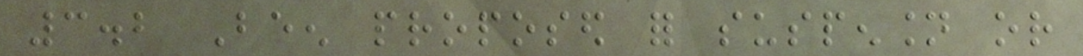3.2 Been proposed for suspension or
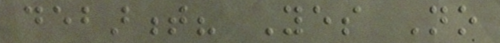debarment? Yes No
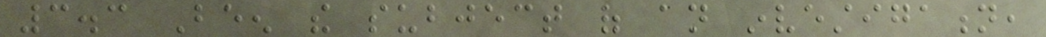3.3 Been the subject of an investigation,
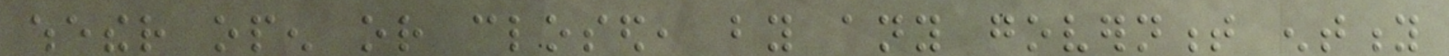whether open or closed, by any government entity
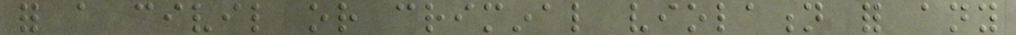for a civil or criminal violation for any
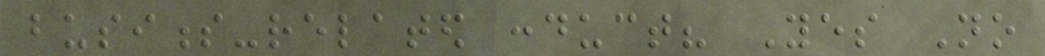business-related conduct? Yes No
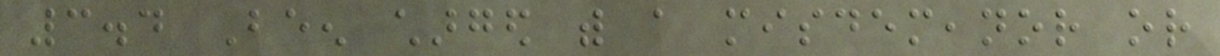3.4 Been charged with a misdemeanor or
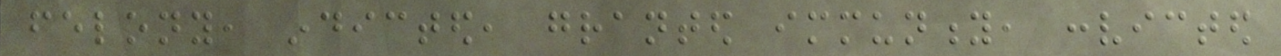felony, indicted, granted immunity, convicted
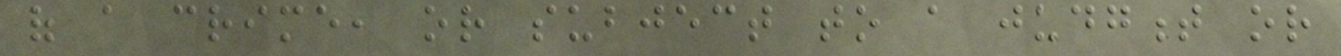of a crime, or subject to a judgment or
